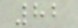82
